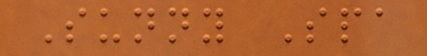Sunny Spa
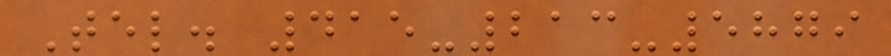Tel. 415-213-5879
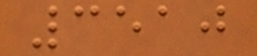3510
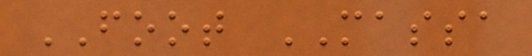FOOT MASSA
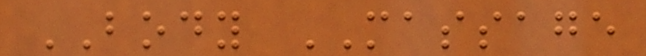BODY MASSAGE
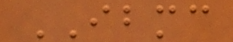IBMC
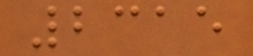2315
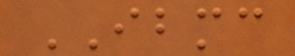IBMC
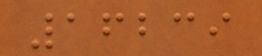16239
